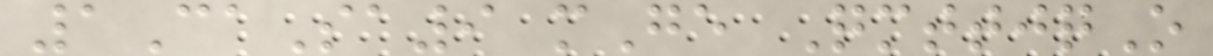1CaSa9 mGe QmttjqO
